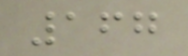167
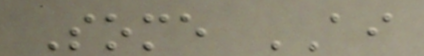Some AI
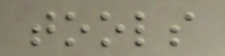tools
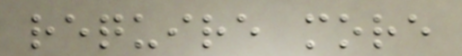require more
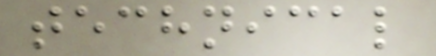technical
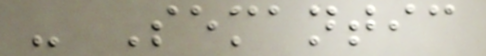- Semantic
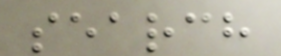search
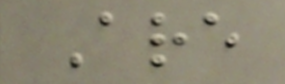Are
